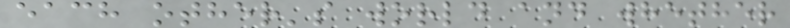each other's world and whether
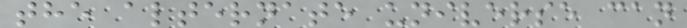the alternate universe can
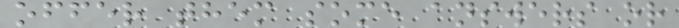offer them some answers or
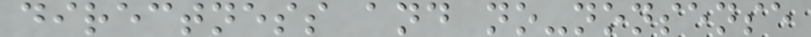directness and no-nonsense
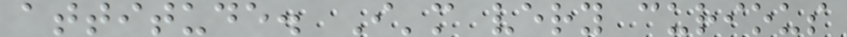attitude. I'm very curious
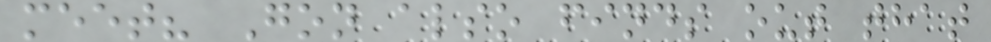meet? Gon also finds out that
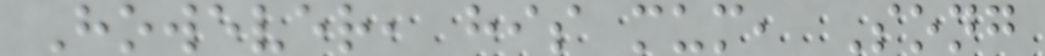However, his mum, Song
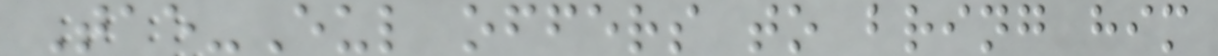Tae-Eul offers to bring him
